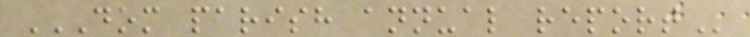DOM PARISH ANNUAL REPORT
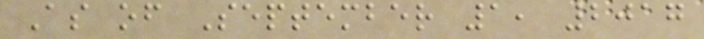As of September 1, 2017
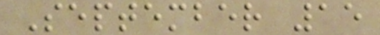September 15
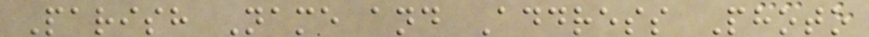Parish Name and Address Photo
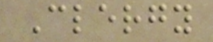Clergy
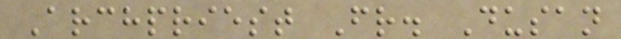Archpriest Fr. Dusan
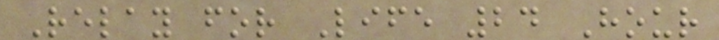Relay for Life 24 Hour
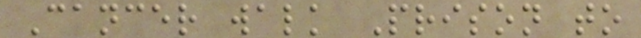Cancer walk Prison to
